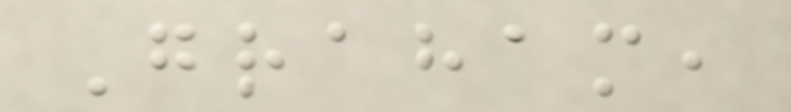Graham,
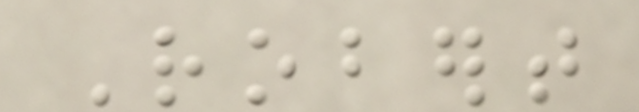Robert
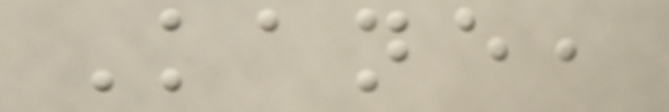Kane,
